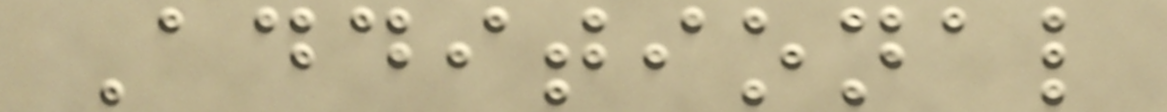Additional
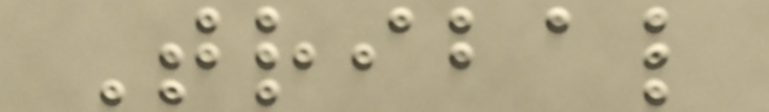Tribal
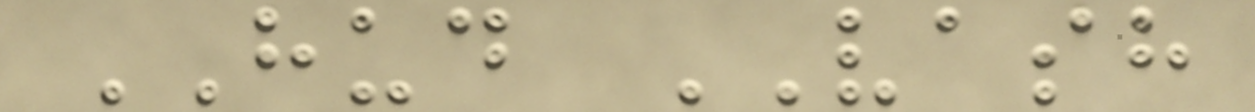HUD VASH
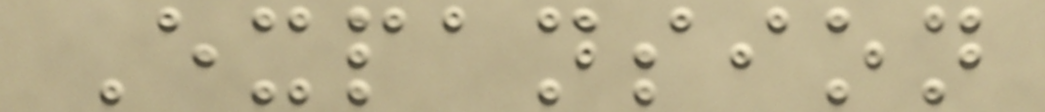Expansion
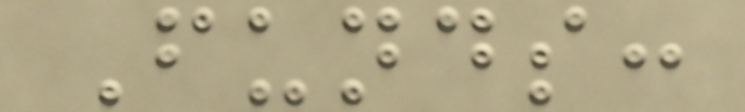Funds:
